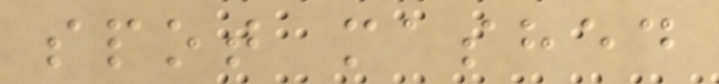spot mashed
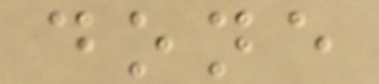done
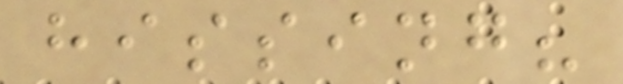hissing?
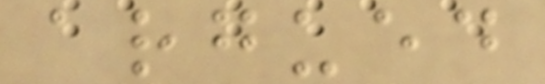argued
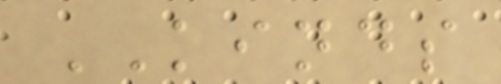KINDS
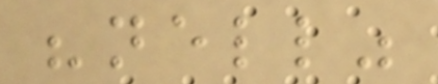"nell"
